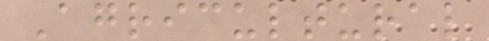Agricultural
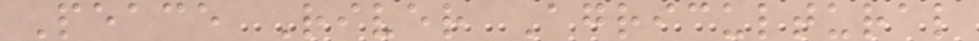Peace River Agricultural
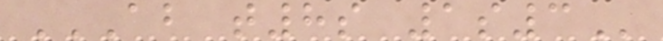AB T8S 1S3
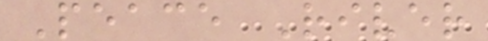Peace River
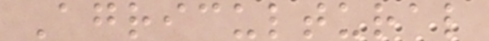Agricultural
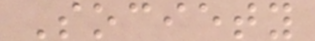Society
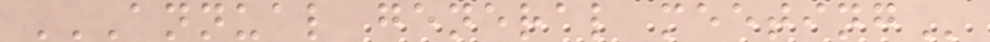ANNUAL GENERAL MEETING
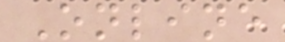Online
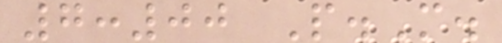7:00 P.M.
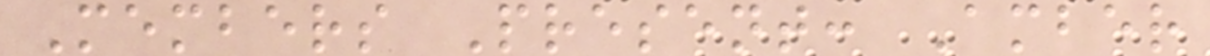Members Present: Amber
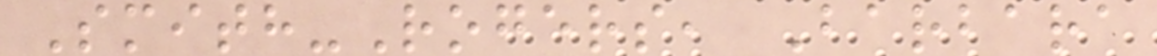Smith-Rogers, Barbara
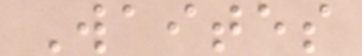Waites
